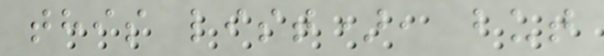this list), but
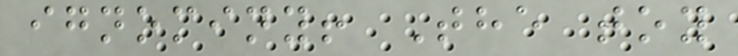ignominy! The toy
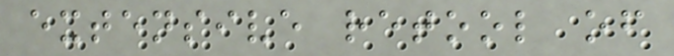extensive retool of
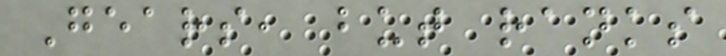Gears, but ranks
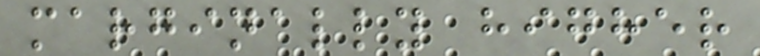marginally higher
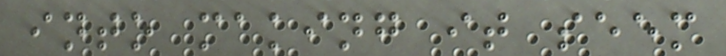into making it seem
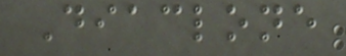Diaclone
